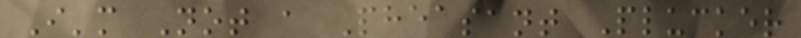I'm Not a Pheasant Plucker
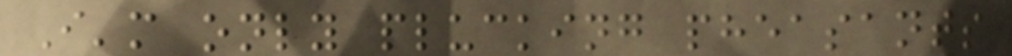I'm only plucking pheasants
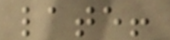late!
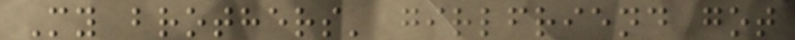My brothers' girlfriend got
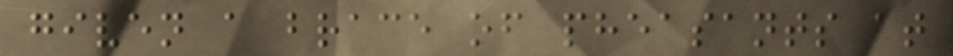given a brace of pheasants at
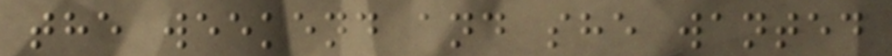the weekend and she wanted
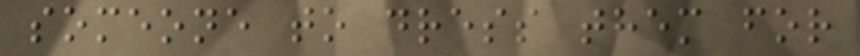someone to dress them for
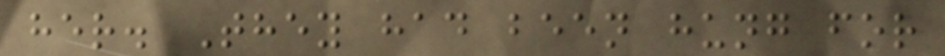her. They had been hung for
